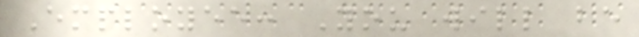Employee: You will be
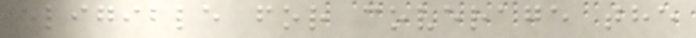eligible for coverage the
